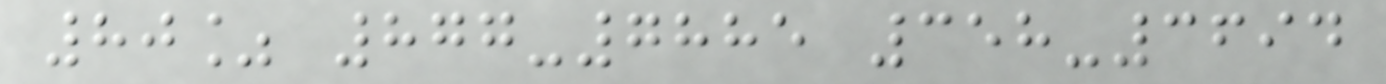80% 877-7885 358-3694
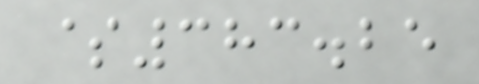$383.25
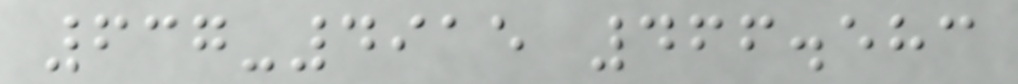637-4915 466.583
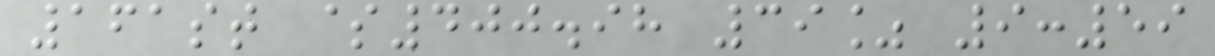161st $400.98 39% 9:59
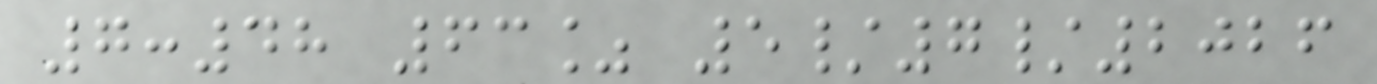7:48 63% 5/7/2026
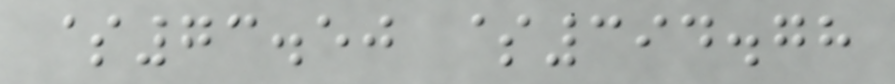$73.50 $394.78
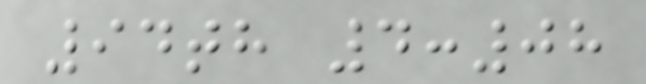94th 4:08
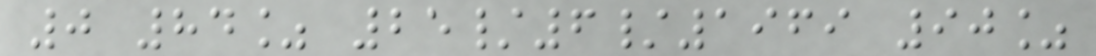0 84% 25/6/1969 90%
